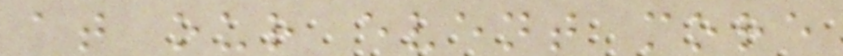at our event more
